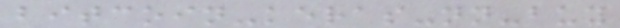bitcoin-keras-nn-buy
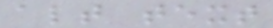alt text
